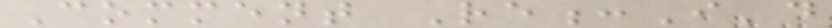Comment Re:I'd
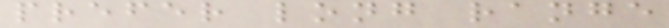prefer long range
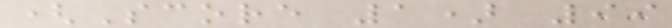(Score 1) 99
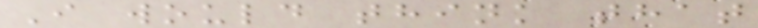I would think that
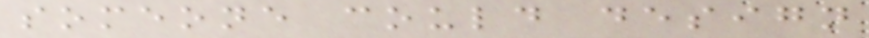someone could design
